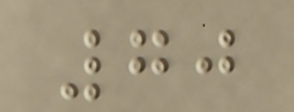70
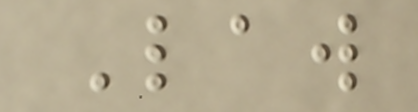Law
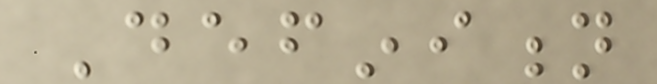Definition
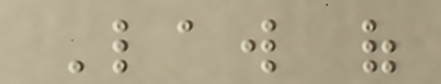Law of
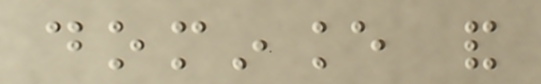dominance and
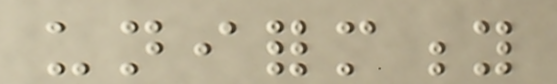uniformity
